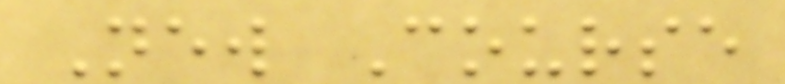New Course
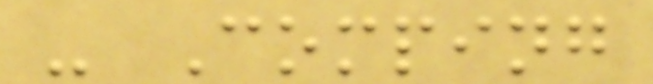- Comping
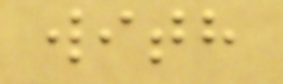with
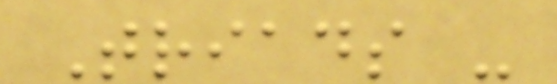Triads -
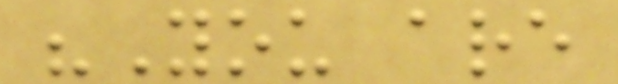"You are
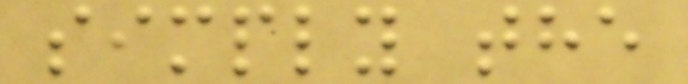simply the
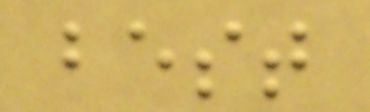best
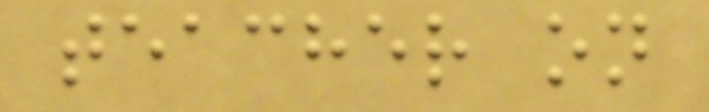teacher on
